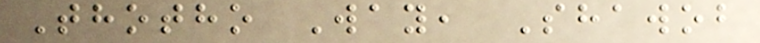Thotho Way, Shawob
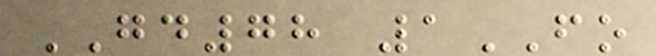GD78 1FO
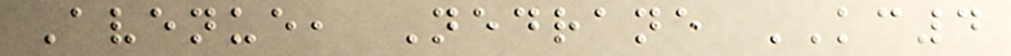Avenue, Nedrane KC4
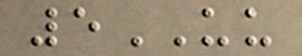5UU
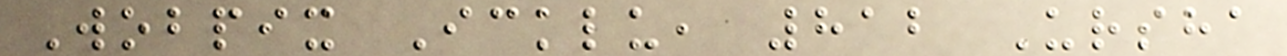Wobpix Icklu, 812 Ursha
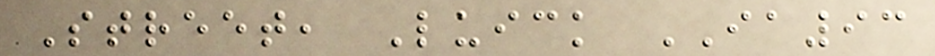Street, Luick IA93
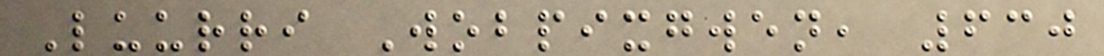Luurri Wobpixgwen, 630
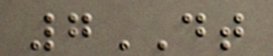7DT
